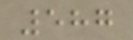587
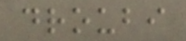droubi
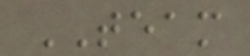TEAM
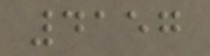4157
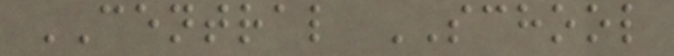CENTRAL SCHOOL
